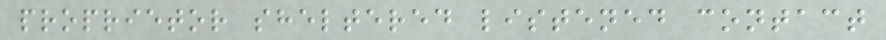proprietor sheltered listened contact
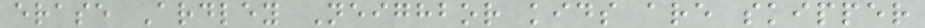erase Ardley Neighbor kids are skipper
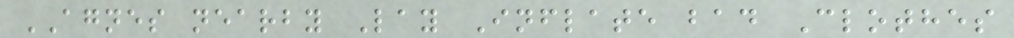AGNES nearby Lay Inflate bad Clothes
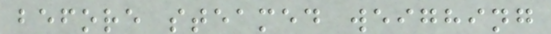before steamed weighing
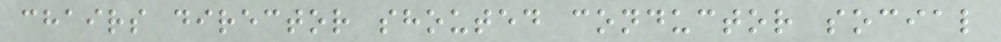chairs director shouted conductor social
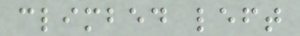climbed left
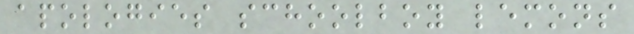apologies schoolboy lemons
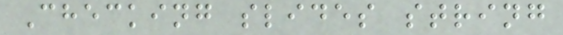Checking slides string
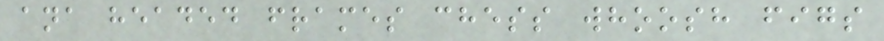ana headed frames chess whoosh figs
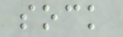sock
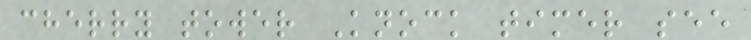cherry tower Knock timer see
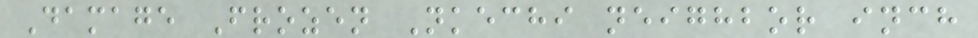Damage Frozen Nkechi neighbor inch
